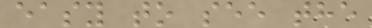easy to see the
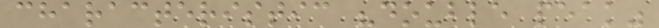characteristic "double peak"
